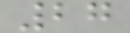27
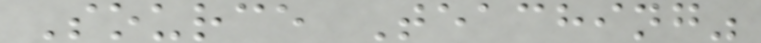Source Teaching"
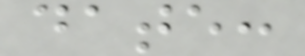date:
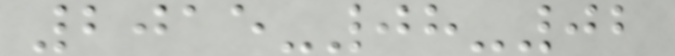2015-08-02
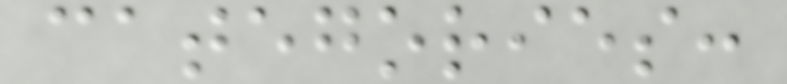categories:
